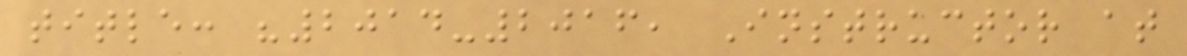title: "2014-2016, Instructor at
